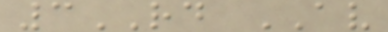3RD AV
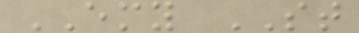EMY ST
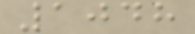1048
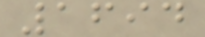1694
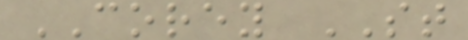COREY ST
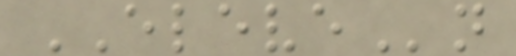ELEVEn
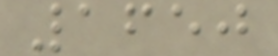1650
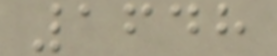1648
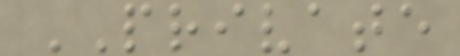PRIVATE
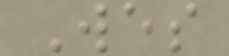Wes
